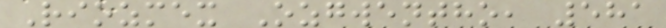Riozmex Ozgwentho, 581
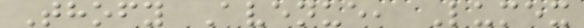Thofy Avenue, Lumex
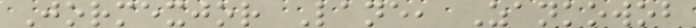Jormexjor Lane, Zankowob
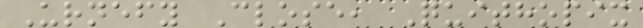Urnefy Close, Quithopix
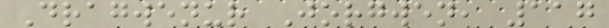Dragwenur Jorgwen, 117
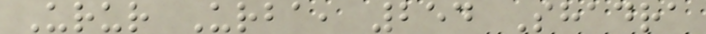Urur Urba, 254 Shadra
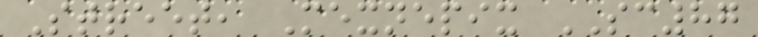Street, Mexnepix SC87
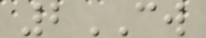2CW
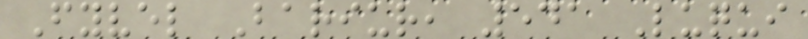Fyvel Bariur, 541 Luqui
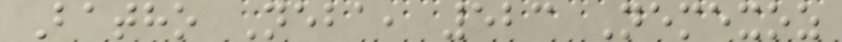Batho Neba, 523 Nemexoz
